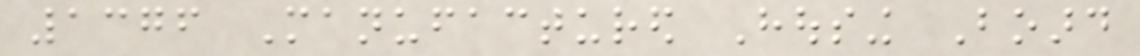1376 Manufactured Housing Board
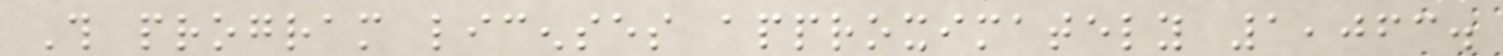This program licenses approximately 1,063.
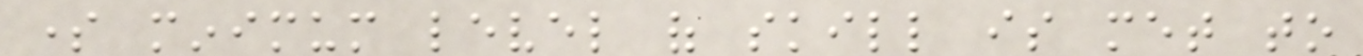some minimum level of skill is met to
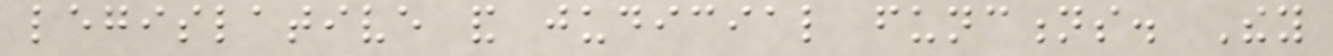legislative and judicial functions. They
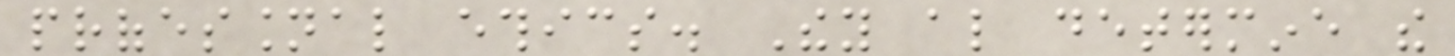professional ethics. They also determine the
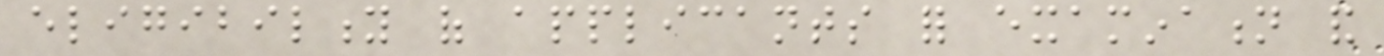eligibility of applicants for examination and
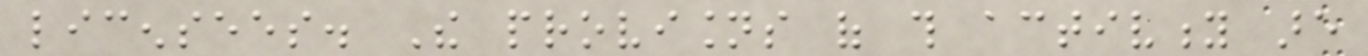licensees. The provisions of this activity are
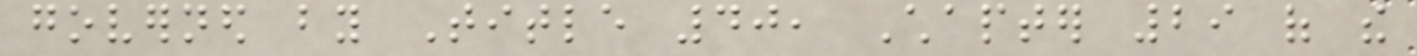governed by Title 40, Chapter 29 of the
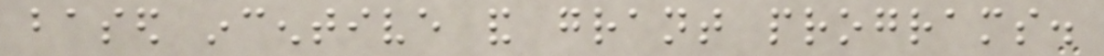based incentive and grant programs.
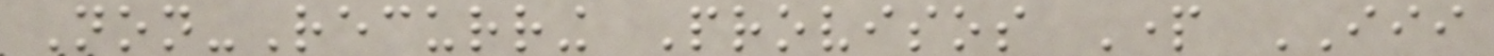Non-Recurring Provisos Part III
